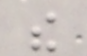the
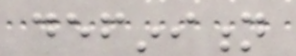definition
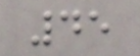45
